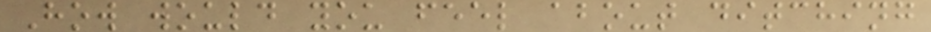How would you feel about ditching
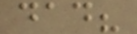dad?
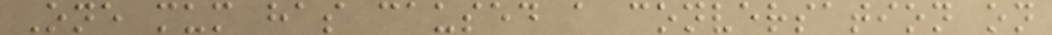One mum has caused a conversation on
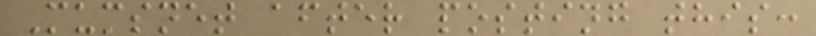Mumsnet after posting this:
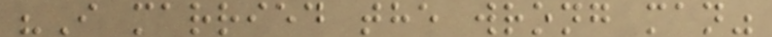"I married the wrong man"
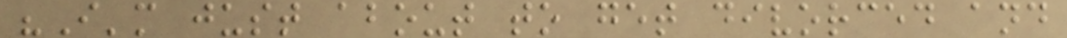"I'm just about to get divorced and
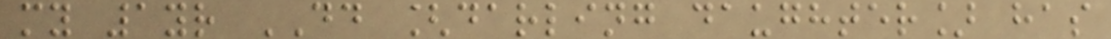my 1yr DD [darling daughter] has
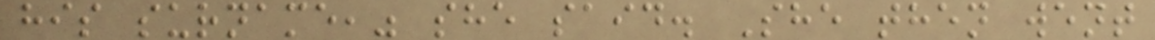his surname," she said. She then went
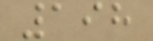198
